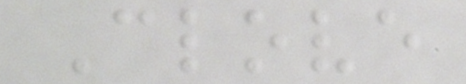Clove
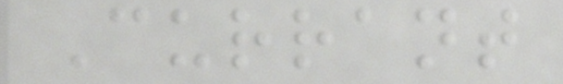Currant
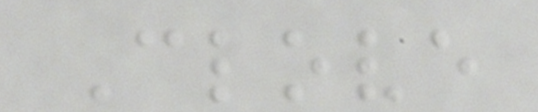Clove
